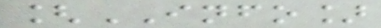[INFO]
